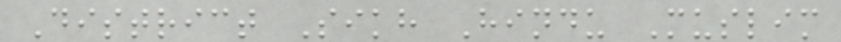District Sikh Hindu Muslim
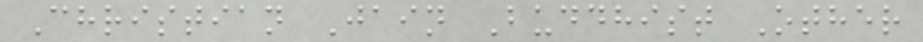Christian Jain Buddhist Other
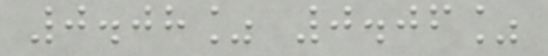0.08% 0.06%
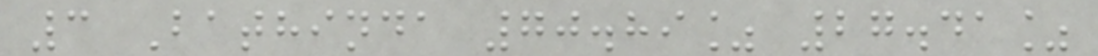3 Bathinda 70.89% 27.41%
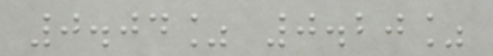0.04% 0.20%
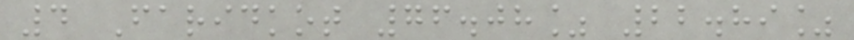4 Faridkot 76.08% 22.89%
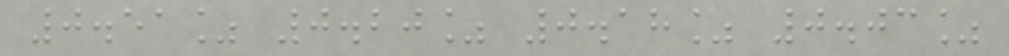0.51% 0.20% 0.18% 0.03%
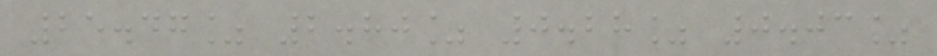25.47% 2.80% 0.28% 0.03%
